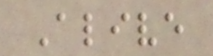Alive
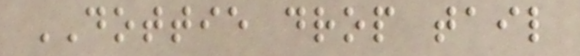DOTTIE drop tail
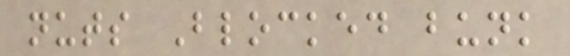nuts Blocked bunk
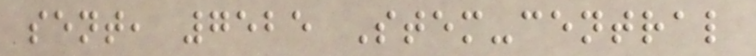sent, 7525 Stem-central
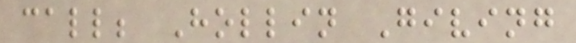call; Hollin Giving
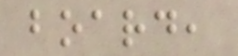board,
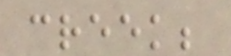creek;
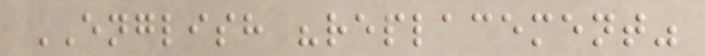ENGLISH "replacement"
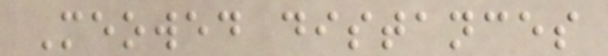Meowed distances
